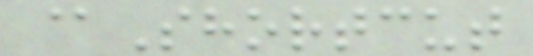@Shortcut
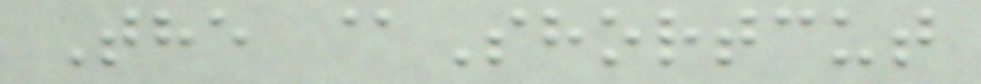The @Shortcut
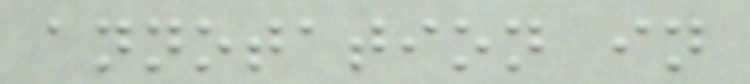annotation in
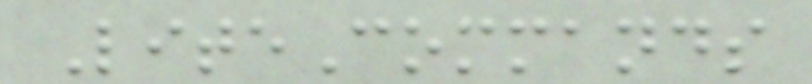LiteCommands
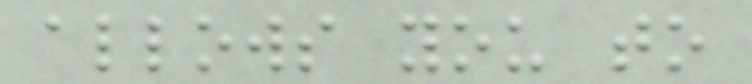allows you to
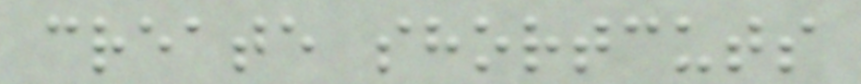create shortcuts
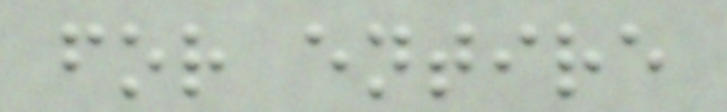for entire
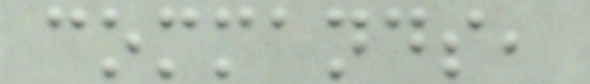commands,
